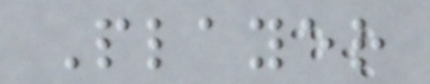Player
